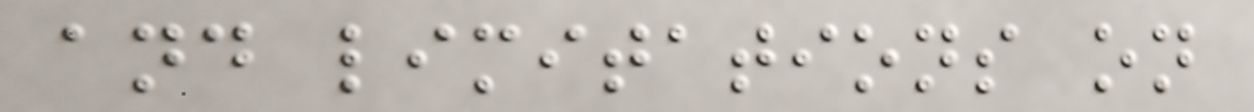and limitations on
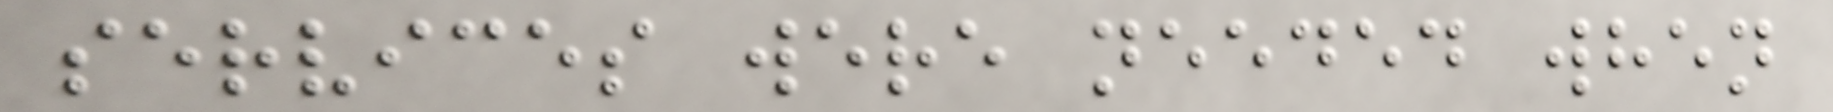services were needed when
